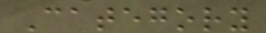Category
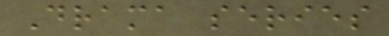Drama series
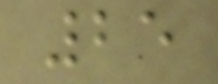25
